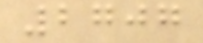2707
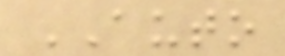AUTO
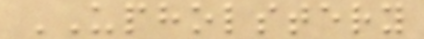UPHOLSTERY
